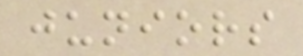juniors
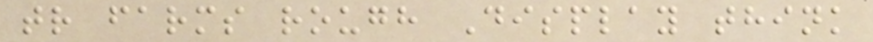tr farms rough Display think
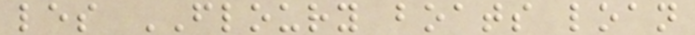les FLOURY boats loan
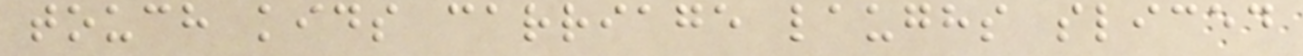touch kids carriage laughs sliced
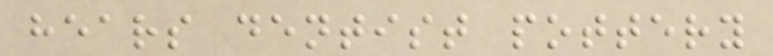hears dentist pottery
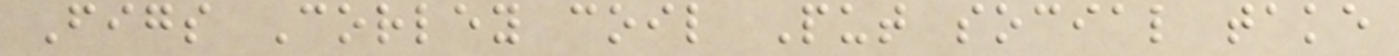Figs Corley coil Put social take
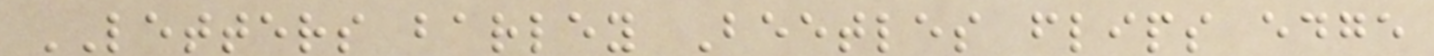LETTERS barley Beetles flips edge
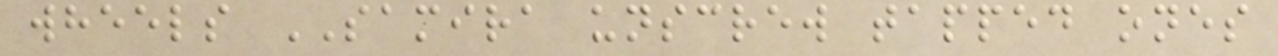wheels SAMIRA unscrew tapped ones
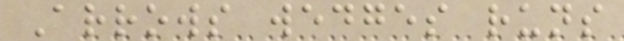Arrows wedges runs
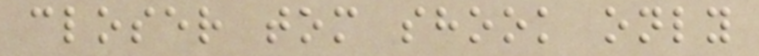closer tom shook only
